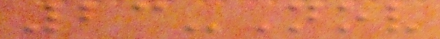23-Nov
